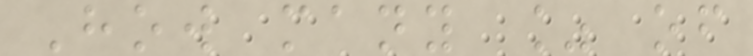How many % of
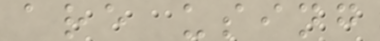are using
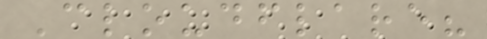Cloudflare?
